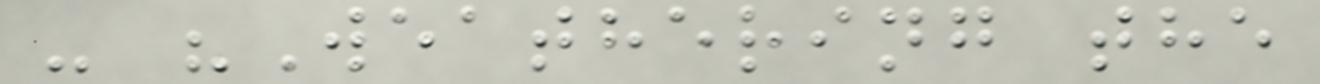- "Weathering the
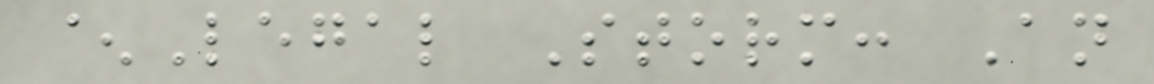^Legal Storm: An
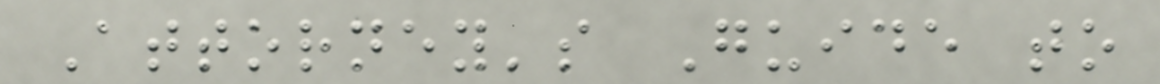Attorney's Guide to
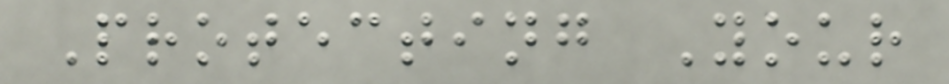Protecting Your
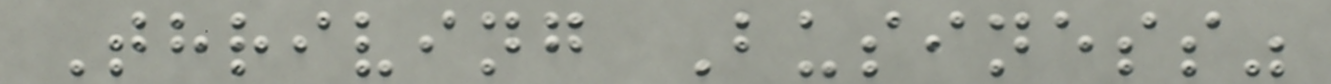Thriving Business"
